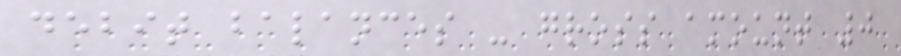debit balances - gross amount 0
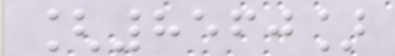[8560]
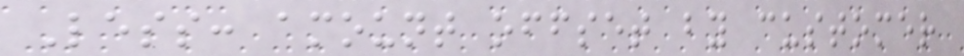Less: amount offset by customer
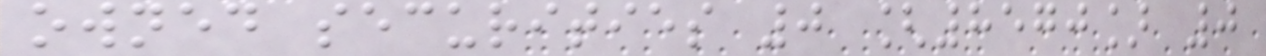owned securities 0 [8570] 0
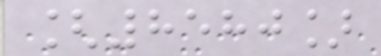[8580]
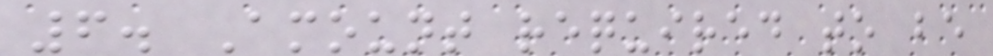6. Amount required to be
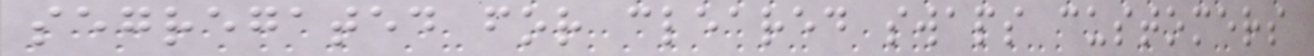segregated for cleared swaps customers
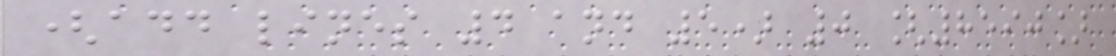(add lines 4 and 5) 0 [8590]
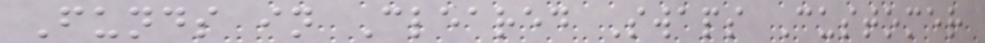Funds in Cleared Swaps Customer
